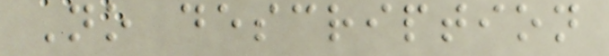No description
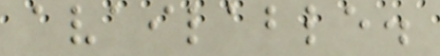available.
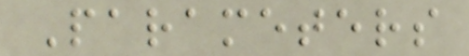Parameters
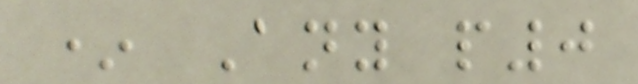* Any p0
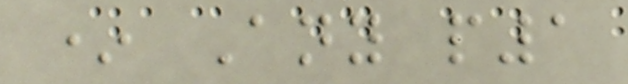* Any p1
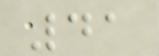41
